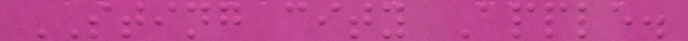STING city Apple.
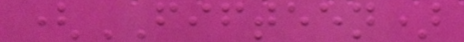(FIFTEEN)
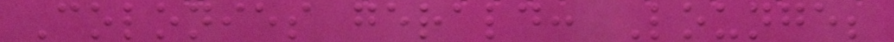Colonies gerald: Lounge;
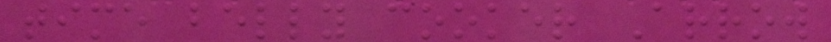time belly cooker Arrow
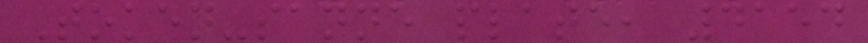Token-sanne plate, 4154
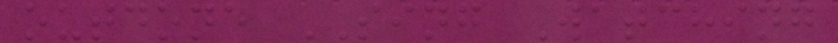outdone SING Watching
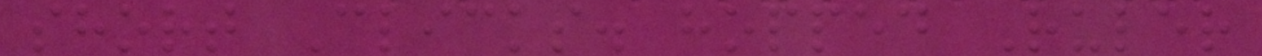short Clicks. hopped Ruler
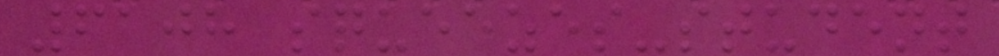6108 squeezes-student
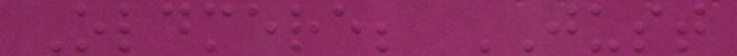Oldmere; JUST
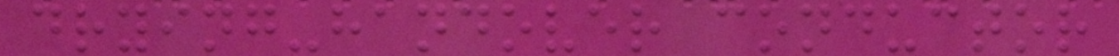drying-handover conductor
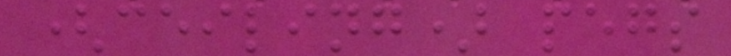(ceiling) pegs
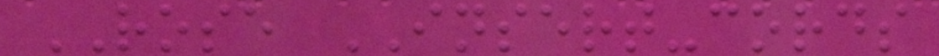ROSE INSERT-cords
